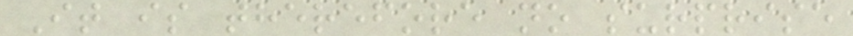It is therefore no surprise
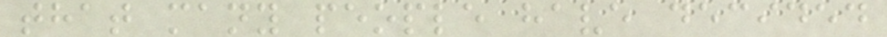that many people have decided
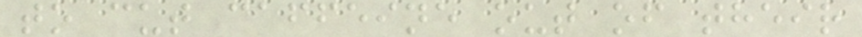to cut caffeine out of their
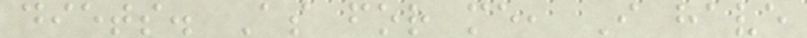diets. As for me, I have
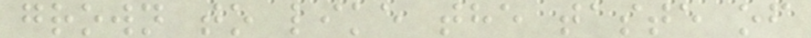grown to like the taste of
